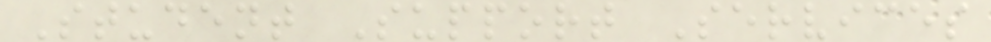Student Support Services
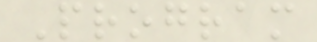Program
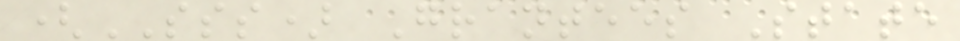(SSS) Grantees State
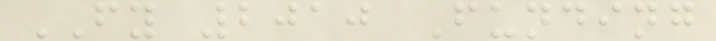FY 2010 Funding
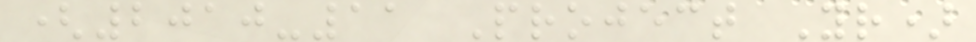(2010-11 Project Yr)
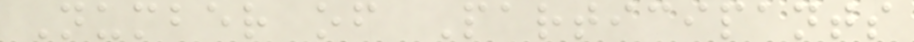Number of Participants
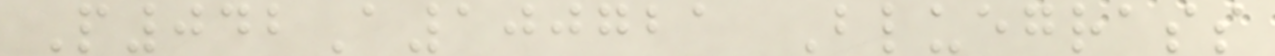P042A100721 Bluegrass
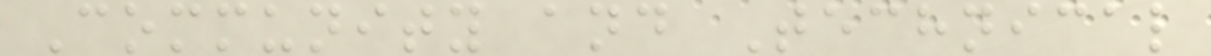Community and Technical
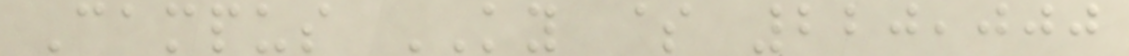Campus KY $ 220,000
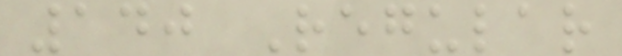140 Regular
